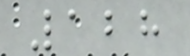128
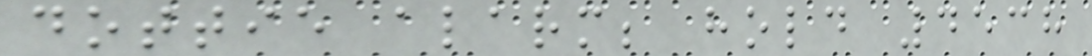dottie alarm; hold 4538
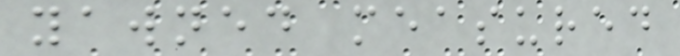yawned measured
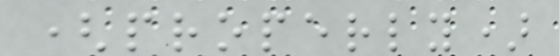(properly)
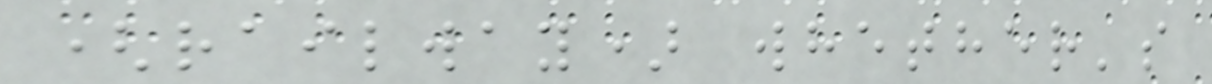(railway) whether's
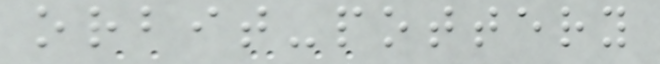orbit-pottery
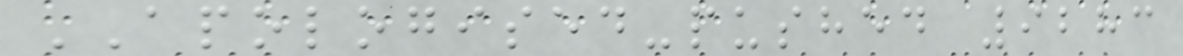APOLOGISED-pushed 9283
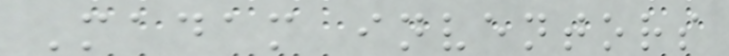Madam inventors
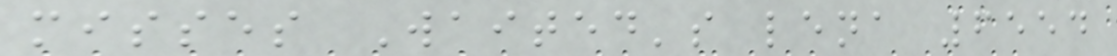misses Waited's lena 6554
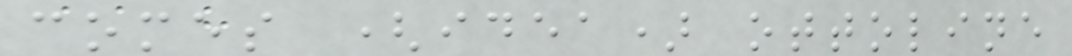comes (idea) ottoline
